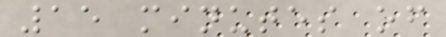15 minutes of
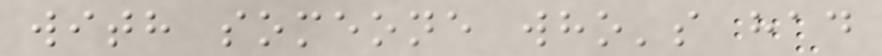with someone who's had
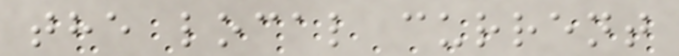the local current
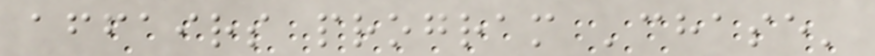affairs program 'chase'
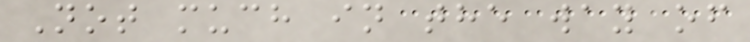Not much in the way of
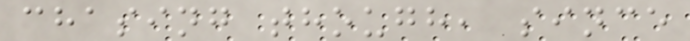chasing though, since
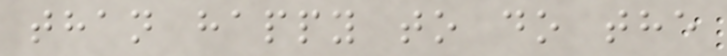than happy to do the
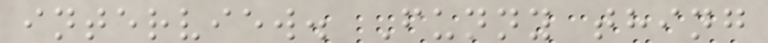interview. Funny thing
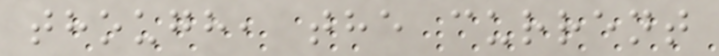though, the current
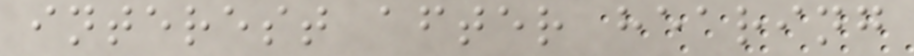interest after hearing
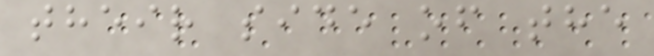their side of the
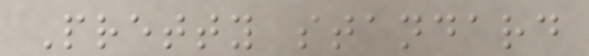Pretty standard
